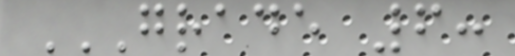GRADE 6:
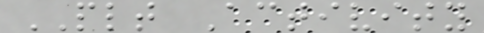PLT Activity
